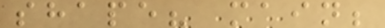shape? main;
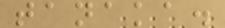tanaka.
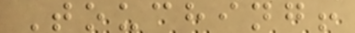Touching!
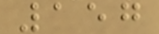157
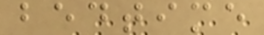bedtime
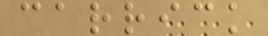carrick
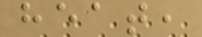heat,
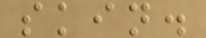skin.
